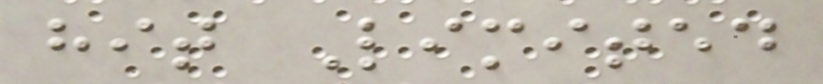hit Limited
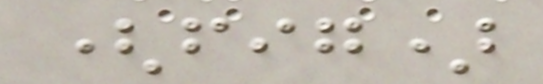(fig)
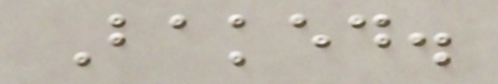Baked.
